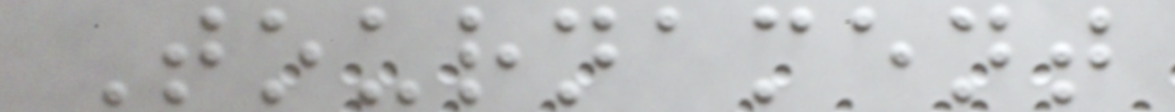Tournament
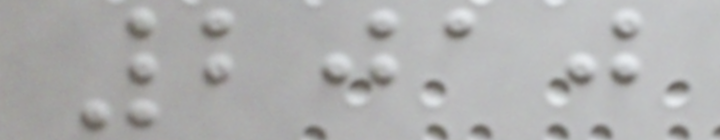2010
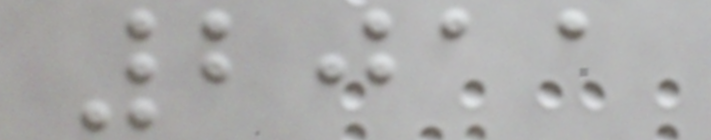2011
